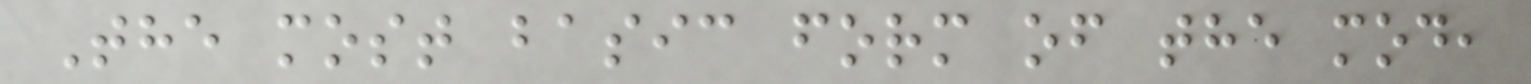The most basic form of the mod,
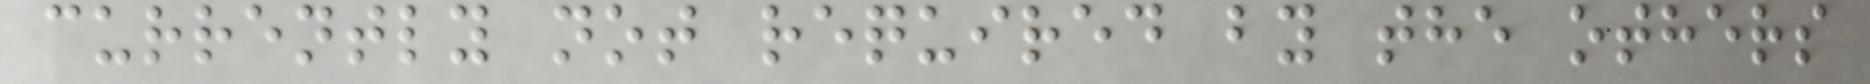currently not required by the others
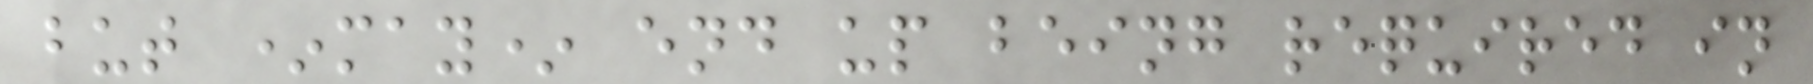but *may* end up being required in
